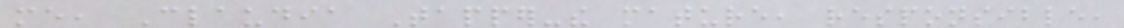me, Claudia Tapper-the mature, responsible,
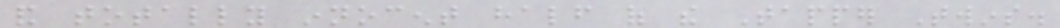and totally innocent half of the Tapper Twins.
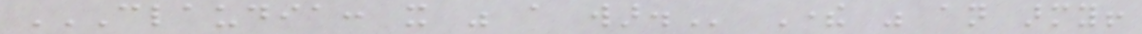CLAUDIA: IT WAS A WAR. There was an army!
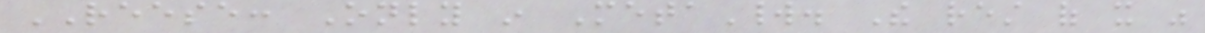REESE: Only in MetaWorld. The rest of it was
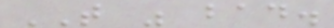THAT was bad.
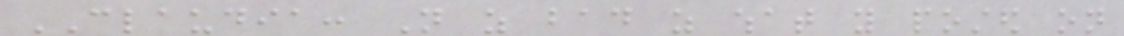CLAUDIA: Not as bad as what you posted on
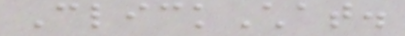ClickChat.
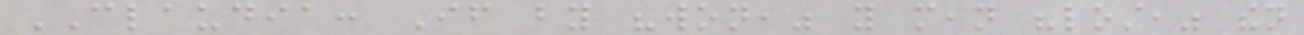CLAUDIA: If by "won," you mean "lost," then
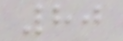80
